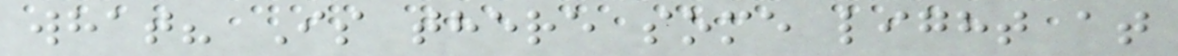what? Is there some light at
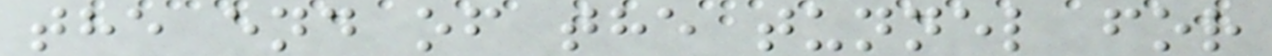the end of the tunnel for
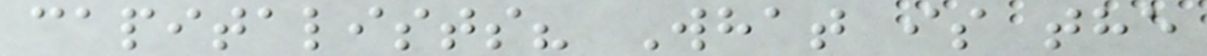capitalists? What is the
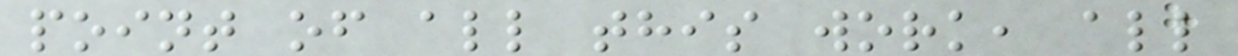point of all this work, all
